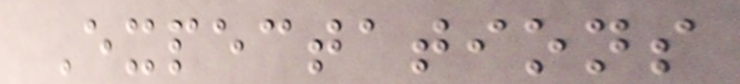Expectations
